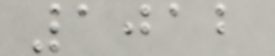1012
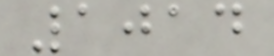1014
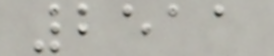2511
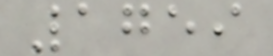1759
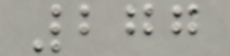277
